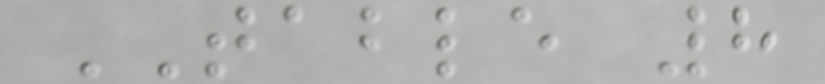TABLE 8
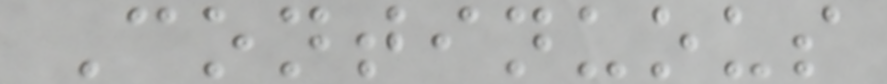Continuous
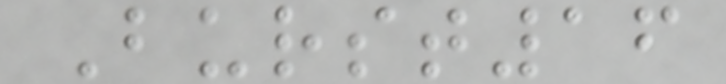Burst16
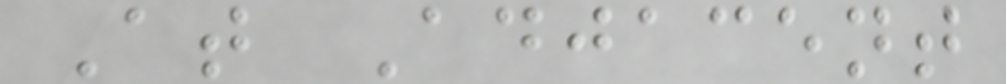At Adjacent
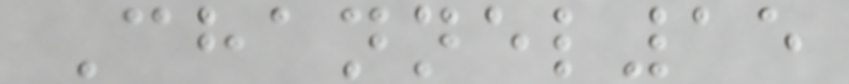Channel15
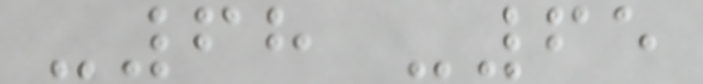-68 -65
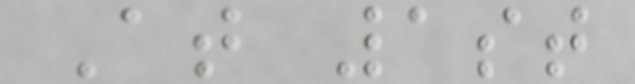At 1st
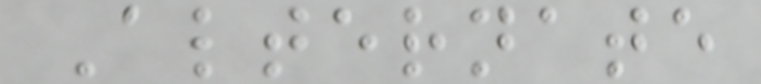Alternate
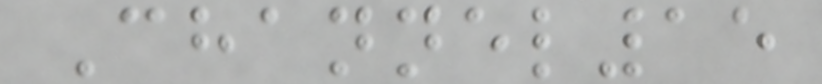Channel15
